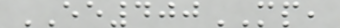EE400MP,
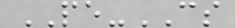PE-CS
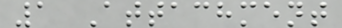1 Attachment
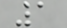1
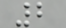2
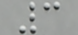3
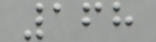168
